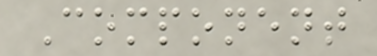Component
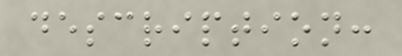description:
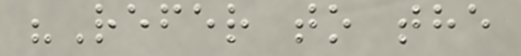"Refer to the
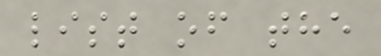list of the
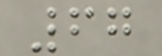67
